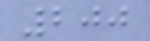200
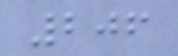206
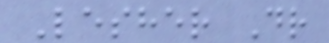Lesher Dr
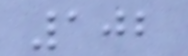102
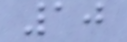10
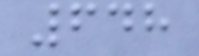648
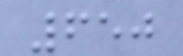650
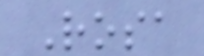Rosa
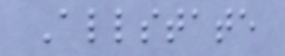Allstate
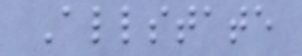Allstate
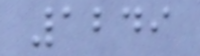1249
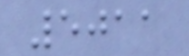5011
